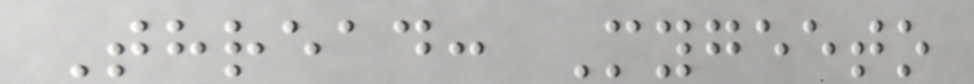Thread: Mygeeto
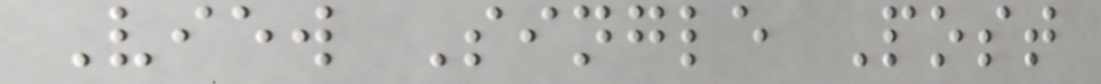View Single Post
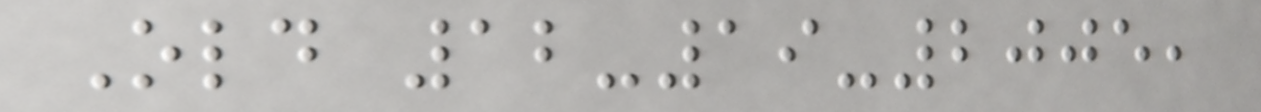Old 12-19-2005,
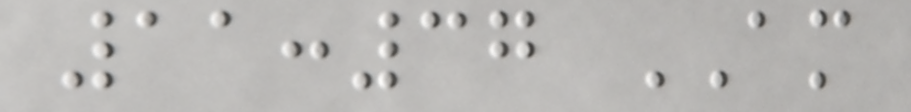11:37 AM
